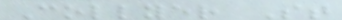Collyer St
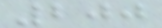200
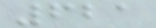621
